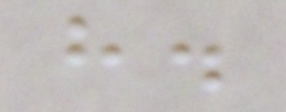h.
